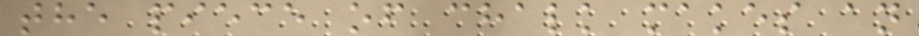the piece of chalk makes an
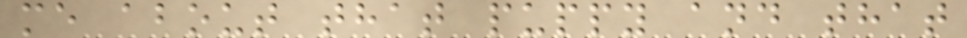me about that puppy and that
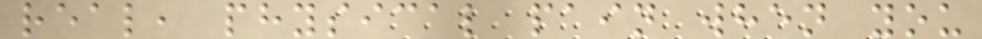real, physical pain when you
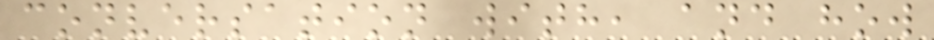conversation with, and how
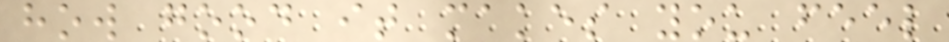how good it makes you feel
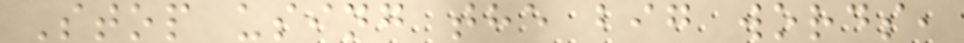Stop using the big words,
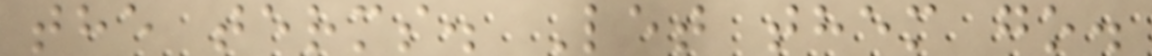the terms. Let them go.
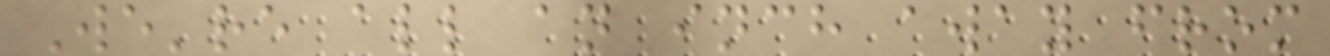We're all an inch away from
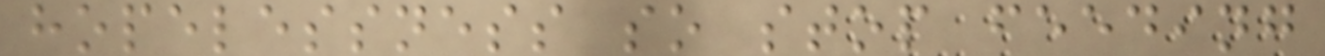hopelessness so stop feeding
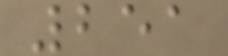251
